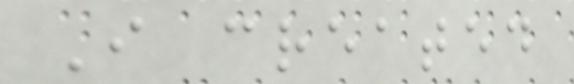I created
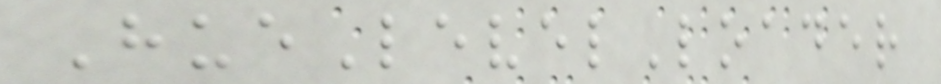HueLevelLoader
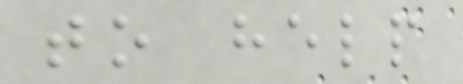to help
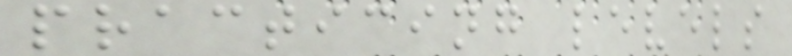practicing levels
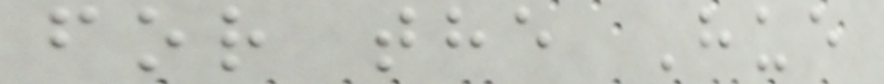for the Hue
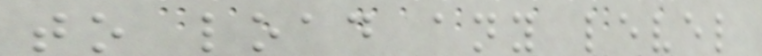to load any level
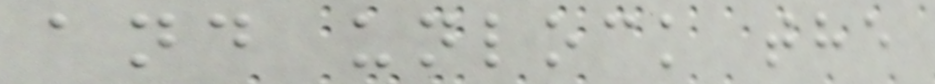and unlock the
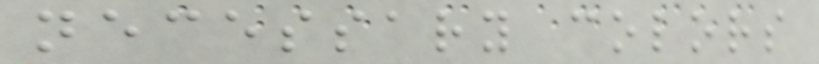necessary colors
